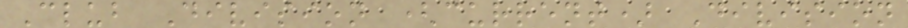Club Division (current) Division
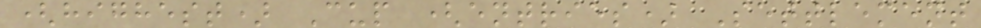(highest) Cup (entries) Settlement
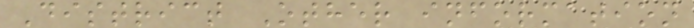District Other information
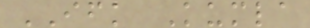IFK Kumla
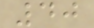40
